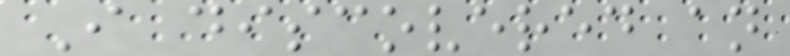I discovered an
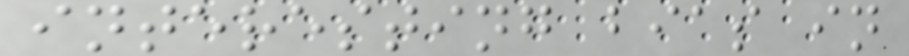interesting bias in
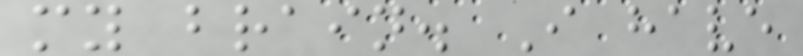my brain. I have
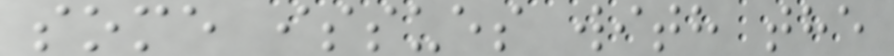some issues with the
